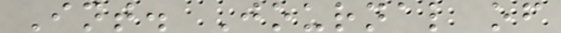Int. Journal of
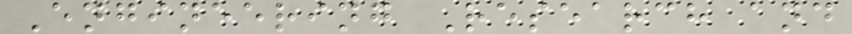Engineering Research and
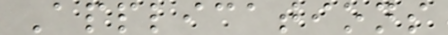Applications
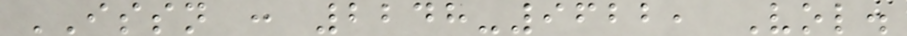ISSN : 2248-9622, Vol.
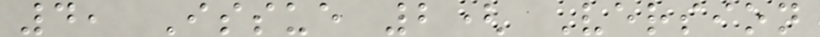4, Issue 2( Version
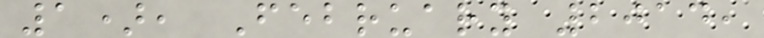1), February 2014,
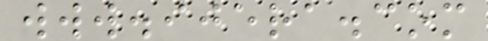www.ijera.com
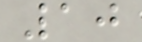10
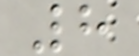8
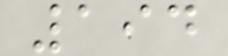194
